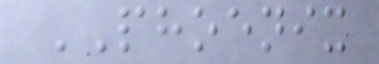PHOENIX
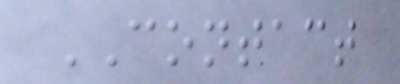CONTACT
